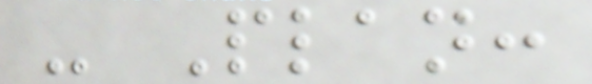- Plan:
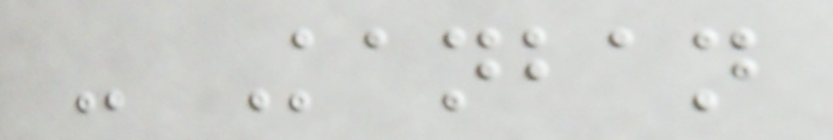- Kanban
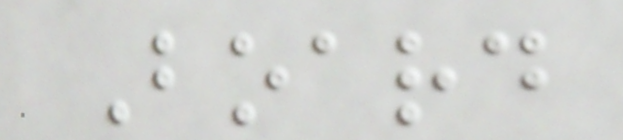Board
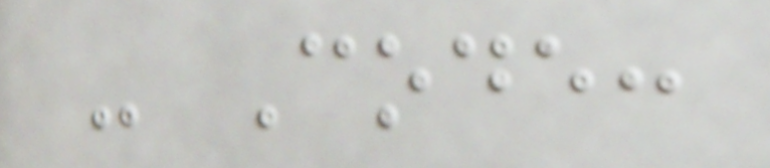- Code:
